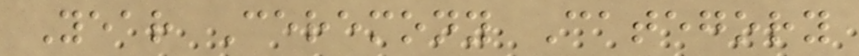Year Ceremony Category
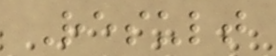Result
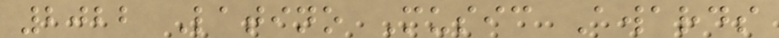2022 Latino Music Awards
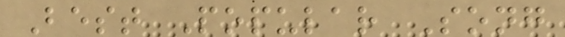Best Popular Song
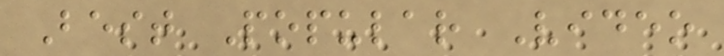Best Popular Video
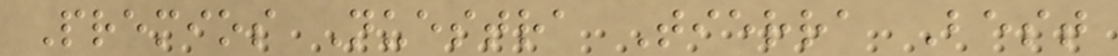Premios Nuestra Tierra Best
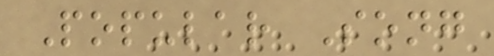Popular Song
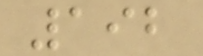192
